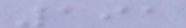191
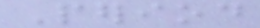Period
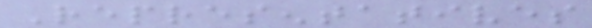Representatives
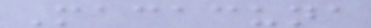Macacuna
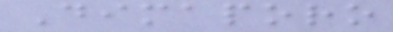Dimaporo
